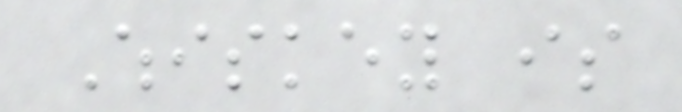Whiskey is
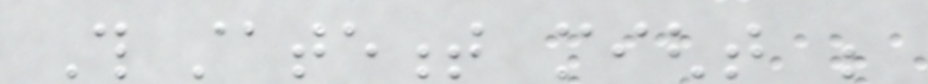This statement might be
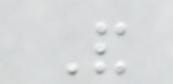And
